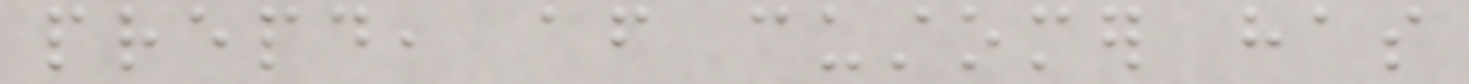prepaid, after customer has
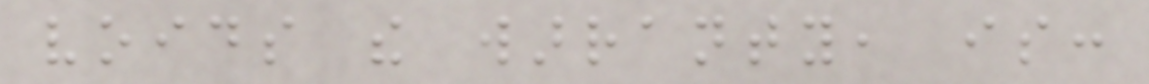voids the warranty, is:
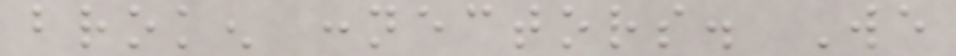broken connectors. We
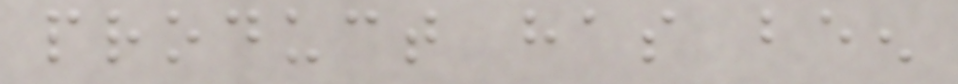product has been
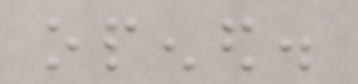opened.
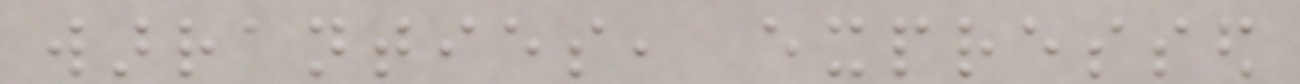warranties, expressed
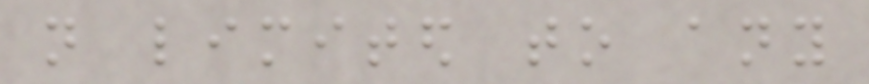not limited to any
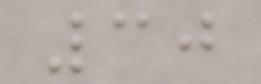30
